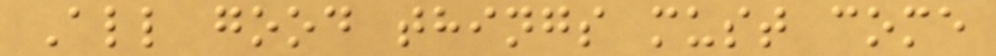All good things must come
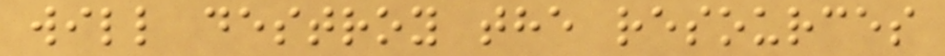will destroy the resources
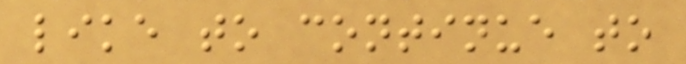like to continue to
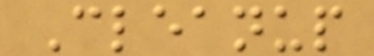Cleanup
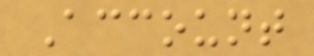Account
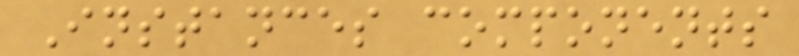Instances components
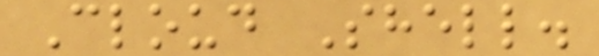Cloud Shell.
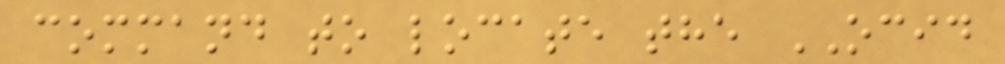command to locate the OCID
